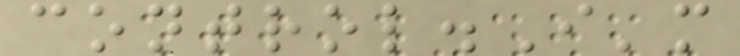control.I'm
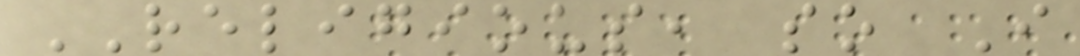RELIGIOUS, so I
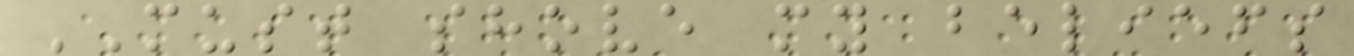MUST shove my beliefs
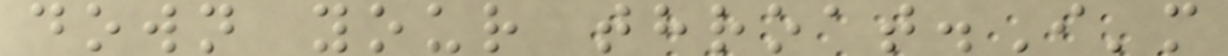down your throat.I'm
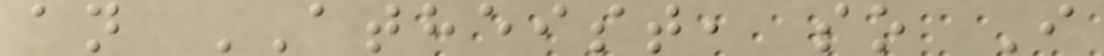an ATHEIST, so I
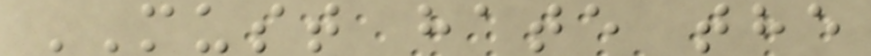MUST hate the
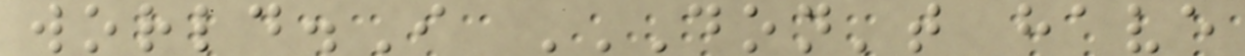world.I DON'T HAVE
